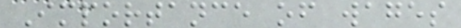Importance of wages
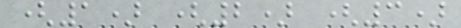(1) (2) (3)
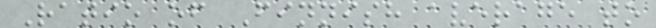Ratio of Finnish average to
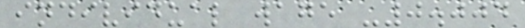individual wage -0.004
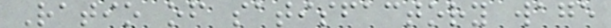Ratio of satisfactory wage
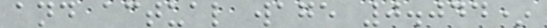and actual wage 0.044*
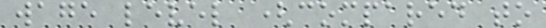wage level (compared to
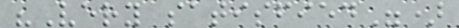"Very satisfied")
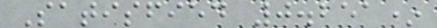Satisfied 0.251*
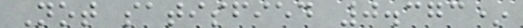Not satisfied 0.373*
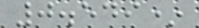0.549*
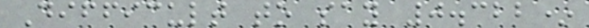Difficult to say 0.322*
